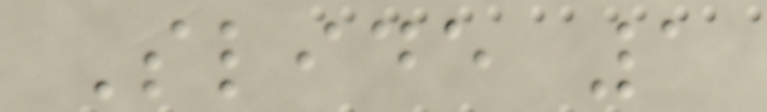Slide 1
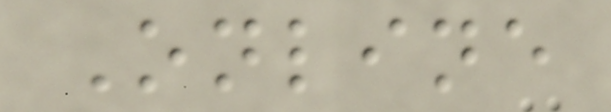Online
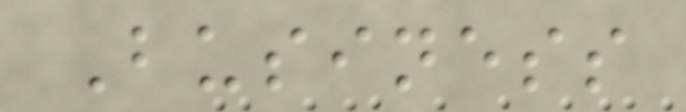Business
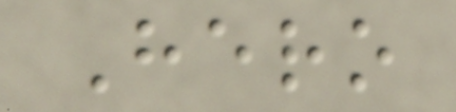Hero
